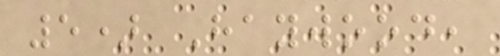5) Haywood,
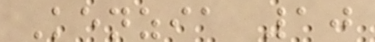Kenzia 10
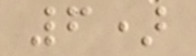6)
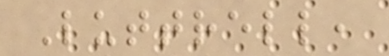Luttrell,
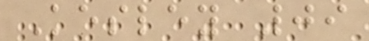Kesley 09
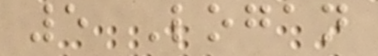5 Logan
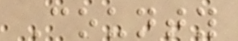County
